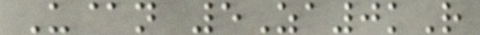U@n 5Za0kR
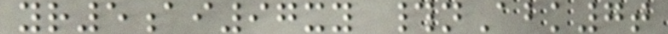yr5ai97xy #nAbk7t
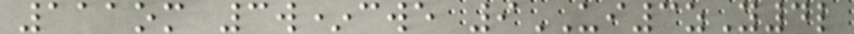111om 3w*cwe 9UI3zY4l
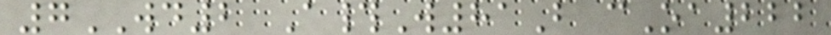7WD2 A#W81B cOa222
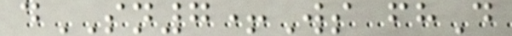dSN7+Ws fhD
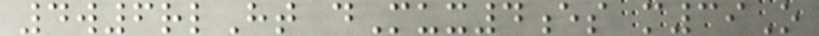4w6rlHt dMux4es m39O
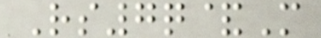Rs7q&M
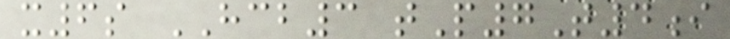x6s HCB3 tP7T4i
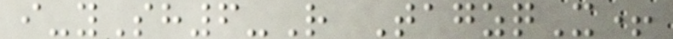i-ySh6-R TagzqX+
